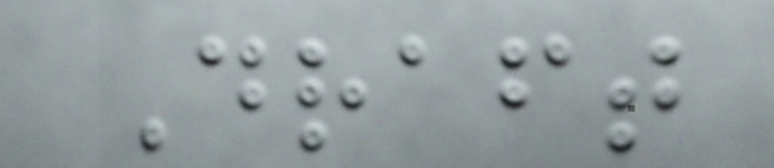Draft
